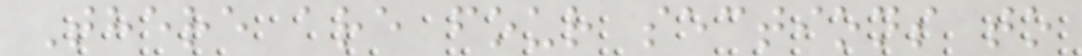There are four sections to
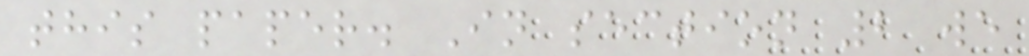this paper. In section 2 we
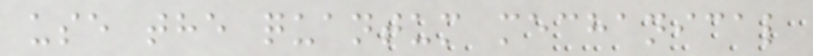use the quantum mechanical
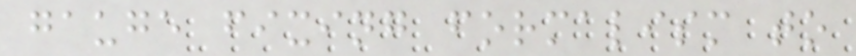gauge fixing formalism to
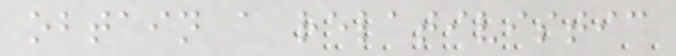obtain a relativistic
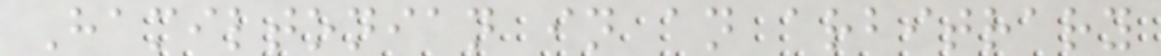Hamiltonian in an arbitrary
